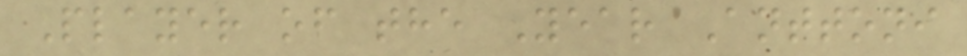Player of the Year Anttoni
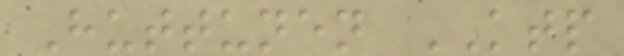Huttunen KTP
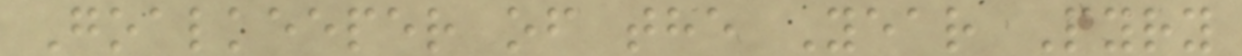Goalkeeper of the Year Pyry
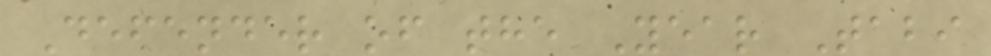Defender of the Year Tabi
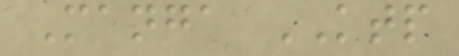Manga KTP
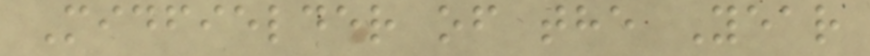Midfielder of the Year
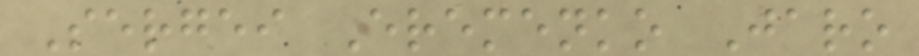Sergei Eremenko Jaro
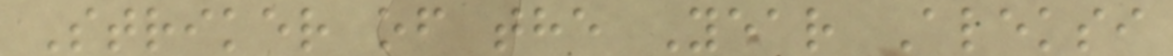Striker of the Year Aleksi
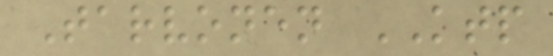Tarvonen KTP
